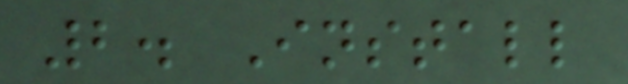2. Install
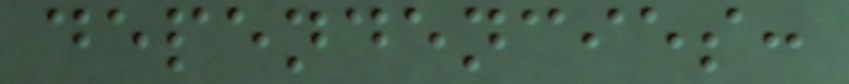dependencies:
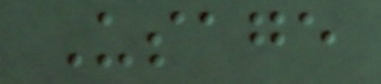Usage
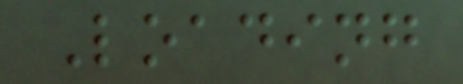Loading
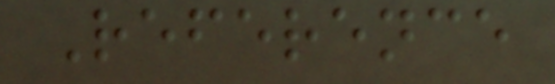Reference
